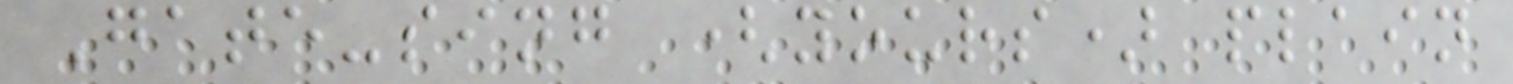Gate-sing (yours) plain
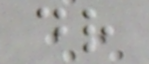dr
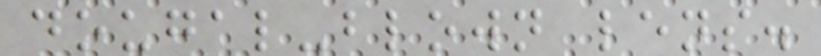dougal-blown lens.
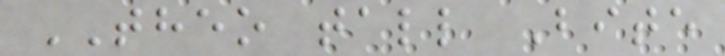THEO tall Bite
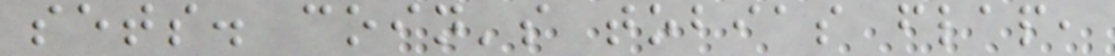sets. coin's tobias flap,
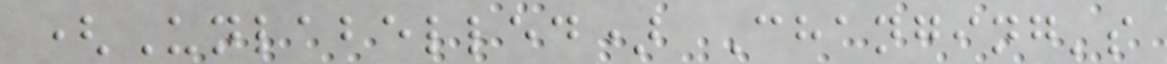(Unlabelled) Changing's
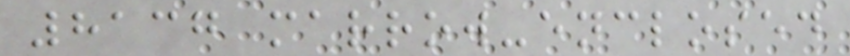8137 marrow-enclosed
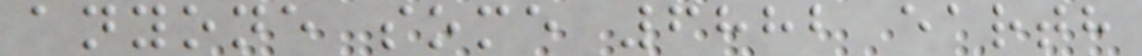anyone some 6882 earth
